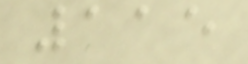115
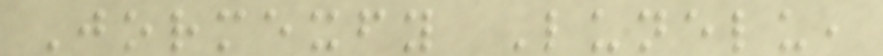Jormexfy Lunelu,
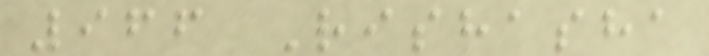966 Rishasha
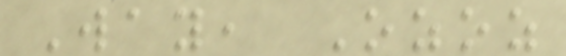Way, Ozoz
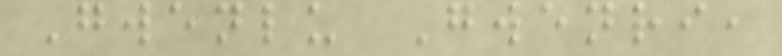Gwenlu Gwenri,
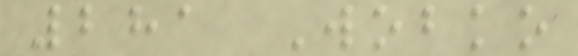281 Wobko
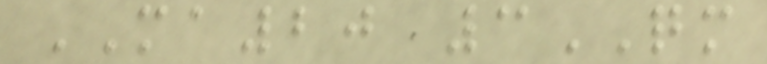MA20 3QM
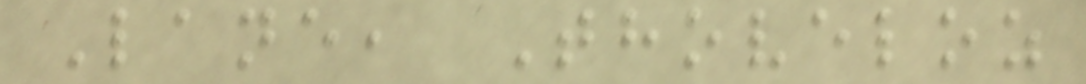Lane, Thoveloz
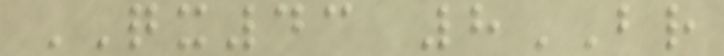QX43 8BR
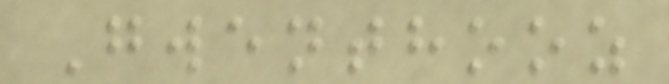Gwenthooz
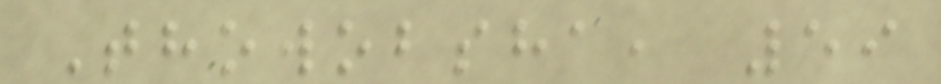Thowobsha, 59
